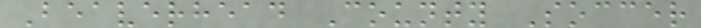Beaverhead County Soccer
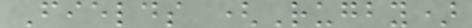Fields (Rugby)
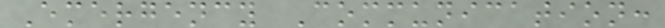Emergency Communication:
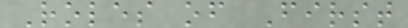Roles of First
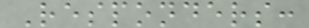Responders:
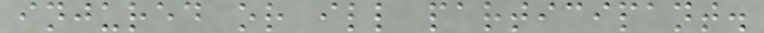injured or ill participant.
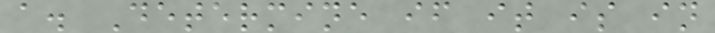a. Determine if it is in
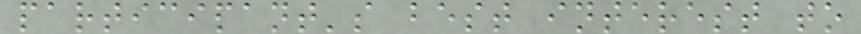participant's best interest to
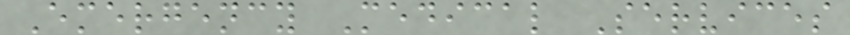Emergency Medical Services
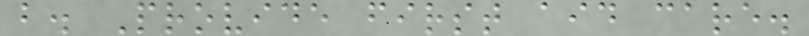b. Provide first aid care.
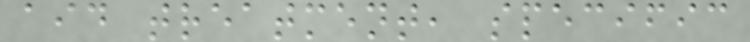aid treatment, specific
